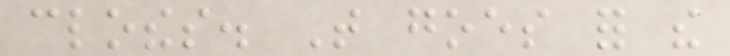clothes. That goes for the
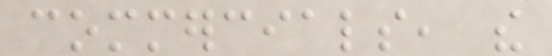commercials, the
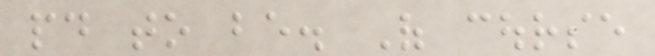paid to be. Of course
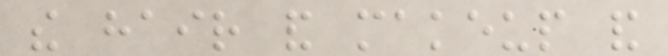the hair and makeup and
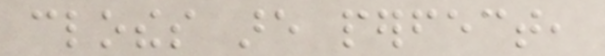clothes are perfect,
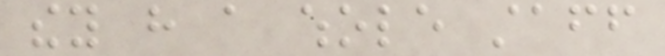they have a whole staff
